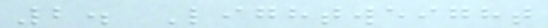2. Lightweight
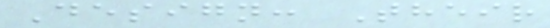Design: Their
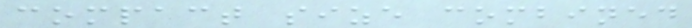compact size combined
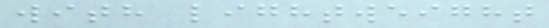with lightweight
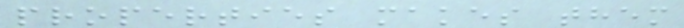properties makes them
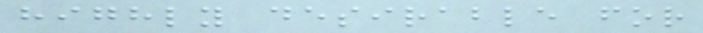highly desirable for
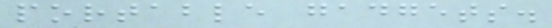portable gadgets.
